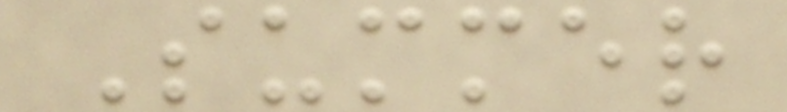Summer
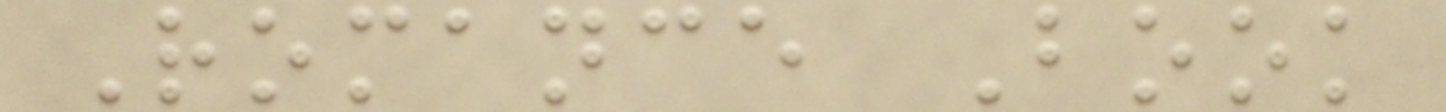Romance Book
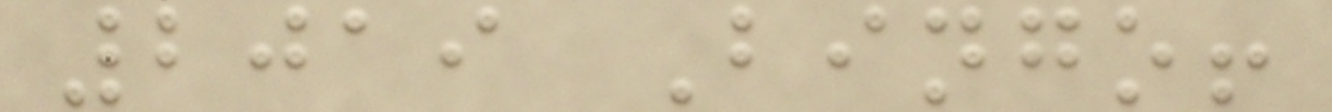2019 Bingo!
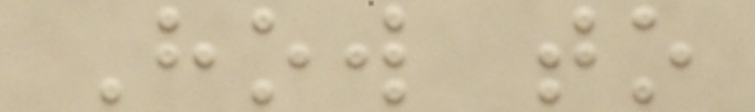How to
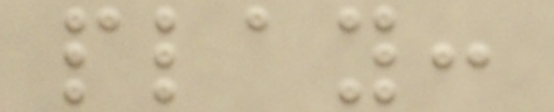play:
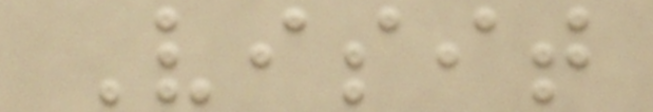Visit
